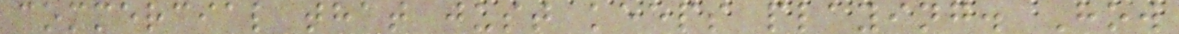commercial that just keeps playing. How
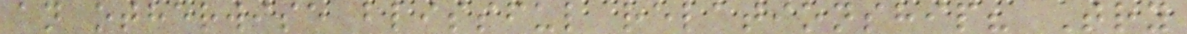an otherwise blissful relationship? Try
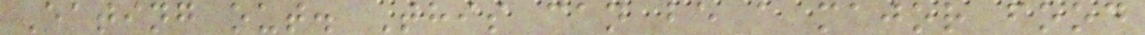Eating out. This can be a major food
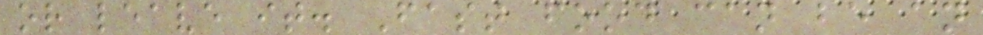or leave it. Fast food can be an
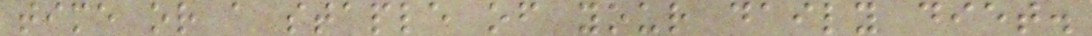time or a staple of your daily diet.
